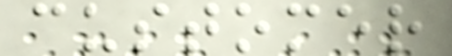customer
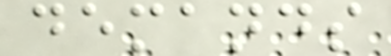demands
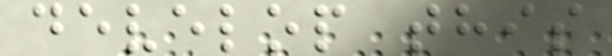develop this
